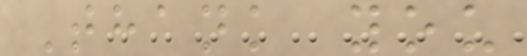Thank you
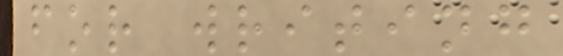for writing
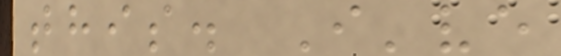this. I've
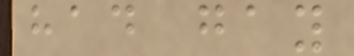had gay
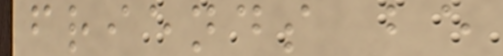friends be
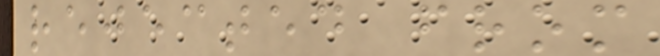rejected from
